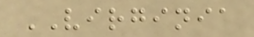VIRGINIA
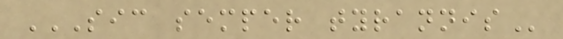SIC SEMPER TYRANNIS
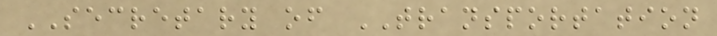SECRETARY of TRANSPORTATION
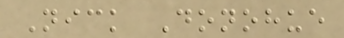Nick Donohue
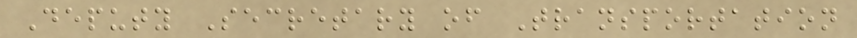Deputy Secretary of Transportation
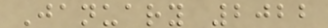January 2022
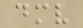dmv
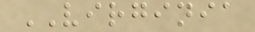VIRGINIA
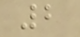2
